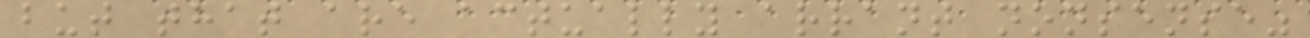but that are actually arrant nonsense"
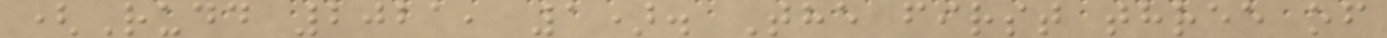(Rudd 2021, 1). The first three of
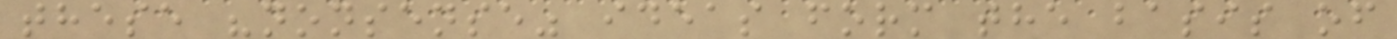these "nonsense" ideas form the basis of
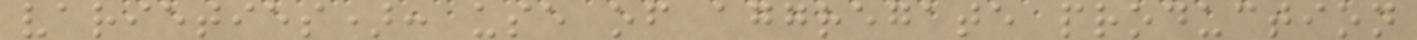varieties): use of aggregate production
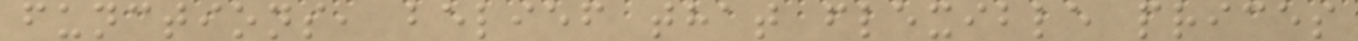functions, belief that flexible prices
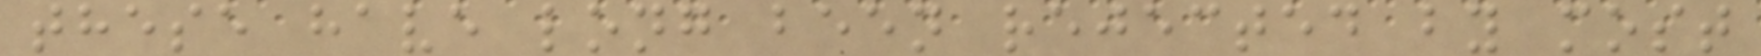these have long been rejected by most
